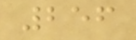256
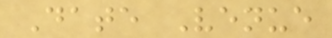Date Venue
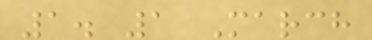1. 1 March
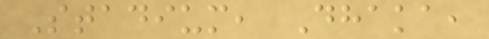Stadium, Dhaka,
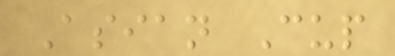Asian Cup
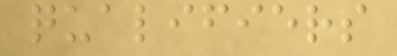qualifiers
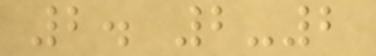2. 2-2
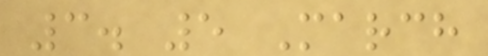3. 5 March
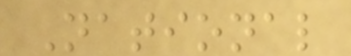National
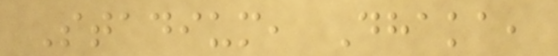Stadium, Dhaka,
